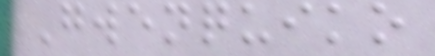Gwenquiko
